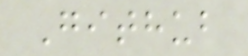Github
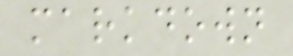markdown
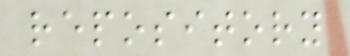repository
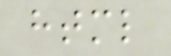html
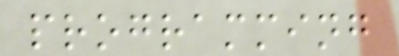programming
